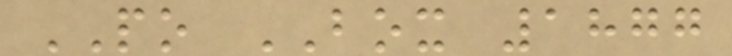PO BOX 1877
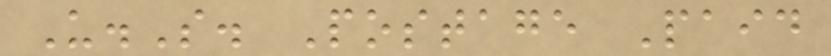U.S. Postage Paid
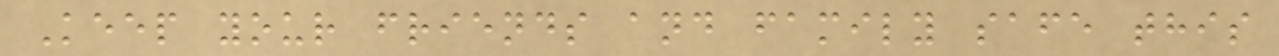Keep your friends and family safe this
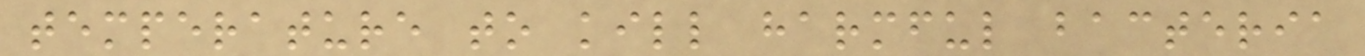temperature to kill harmful bacteria
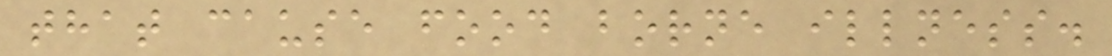that cause food borne illness.
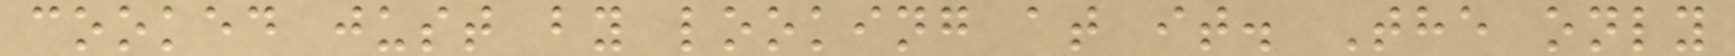cooked just by looking at it. The only
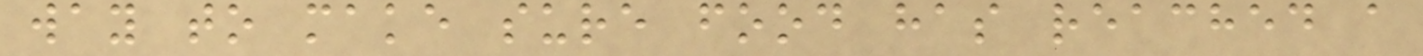way to make sure food has reached a
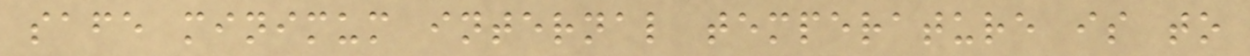safe minimum internal temperature is to
